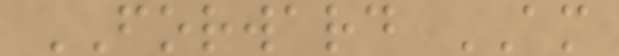FORWARD AM
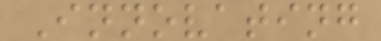Innovating
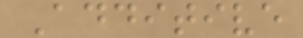Additive
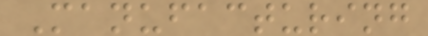Manufacturing
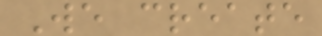We create
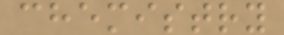chemistry
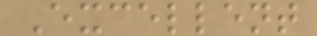Excellent
